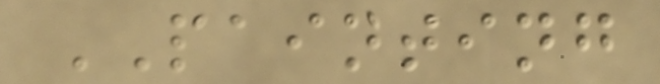PAINTING
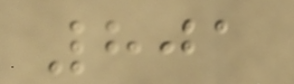801
